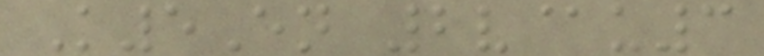K5En 2v@u3
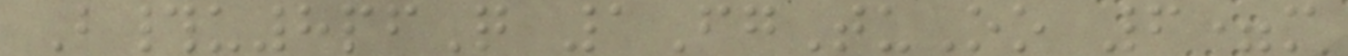B#u8pfQ 1FgTuOo 6=m
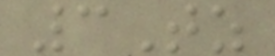3Tz
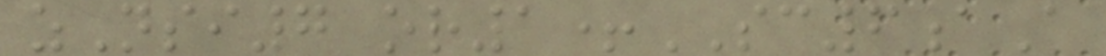zNsi7 or1+SC6aA
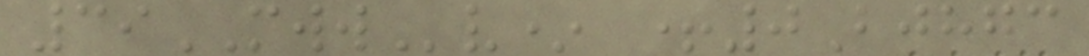39MWWv* +0Bjhgc
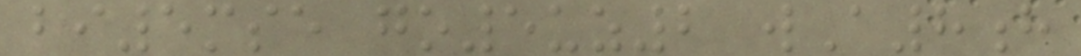bi5mse go5uz2 wA8h
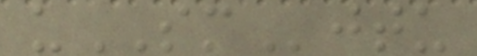uSMjtu
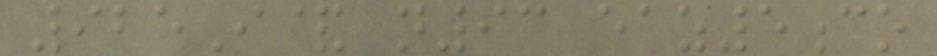925I& n93 eaz5co
